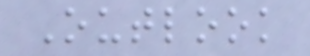Outlook
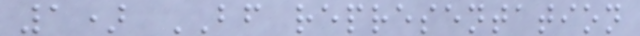1) BF representation
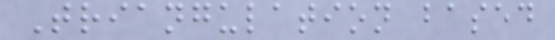Triangulation based
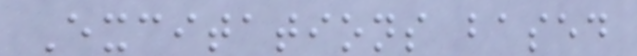Excitations based
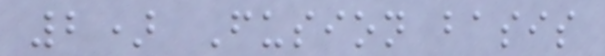2) Fusion basis
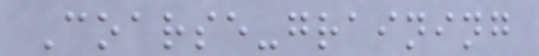Coarse-graining
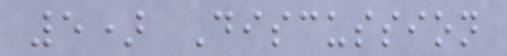5) Discussion
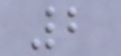2
